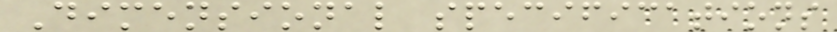Dimensional specifications
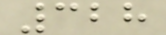328
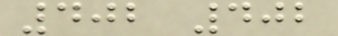402 402
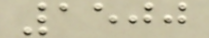1500
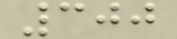300
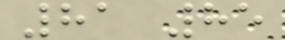81 85
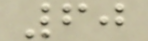60
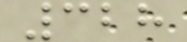328
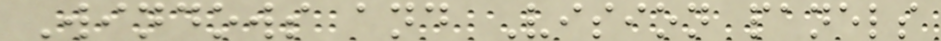Windows and Vision panels
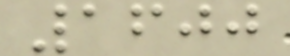1600
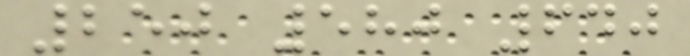250 580 640
